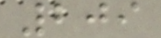209
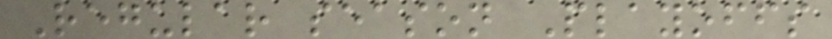Regular season Playoffs
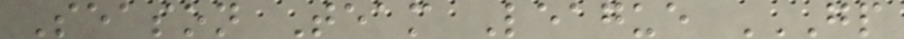Season Team League GP
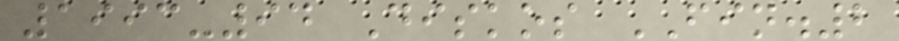1993-94 Diskos FIN.2
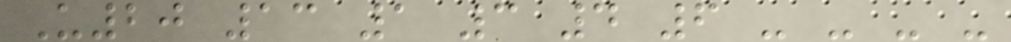U20 13 1 3 4 6 - - - -
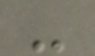-
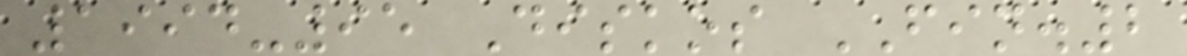1994-95 Diskos FIN.2
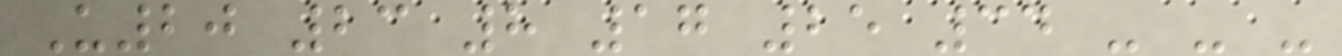U20 23 8 17 25 34 - - -
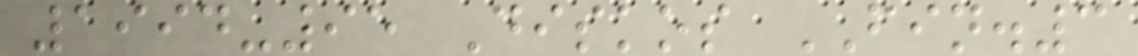1994-95 Diskos FIN.3
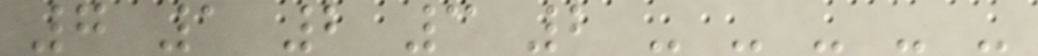7 1 2 3 2 - - - - -
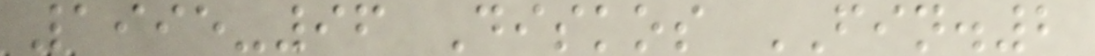1995-96 Diskos FIN.2
